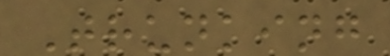Trunking
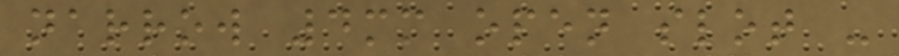narrow 4mm open slot -
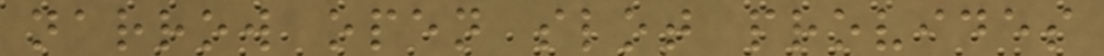narrow open slot provides
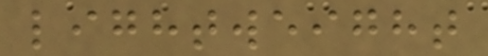lightweight
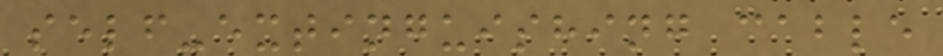self-extinguishing cable
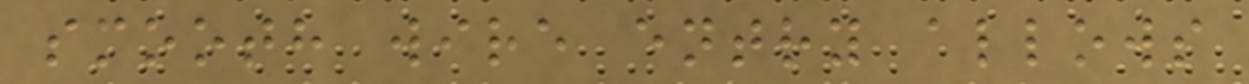smooth wire entry allows
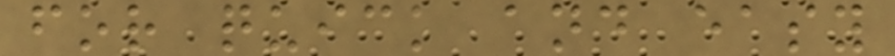for quick and easy
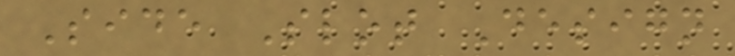Side Slot Design
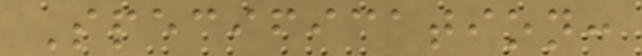Specification:
